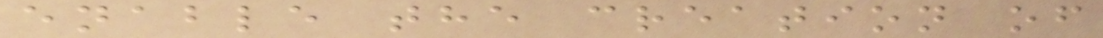enable the creation of
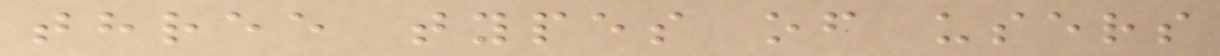three types of users
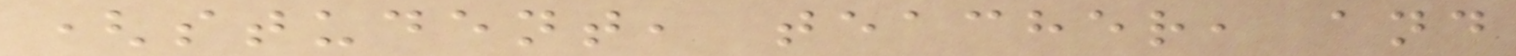(student, teacher, and
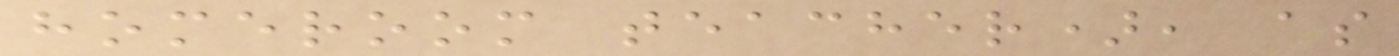homeroom teacher), as
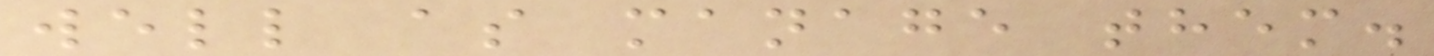well as manage them.
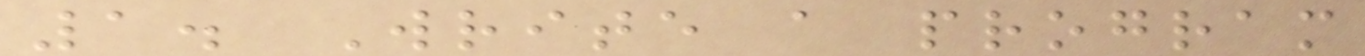1. Write a program
